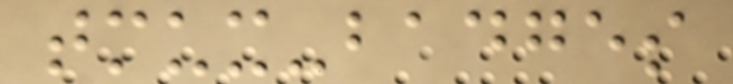tmux-badges
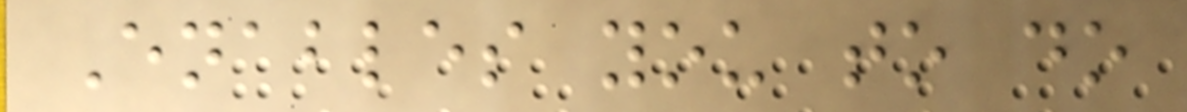Enables you to do
